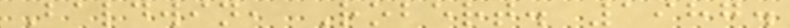Baldwin, Robert. 1987.
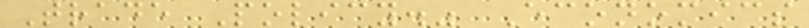Trade Policy." Economics
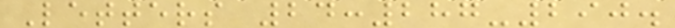Letters 24:287-290.
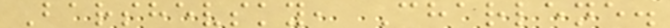Barshevsky, Charlene.
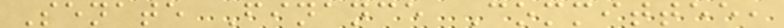Senate Finance Committee,
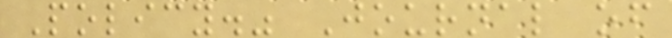Policy." Journal of
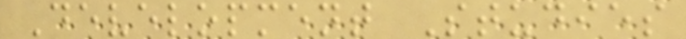Development Studies
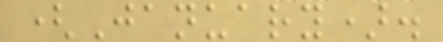(January).
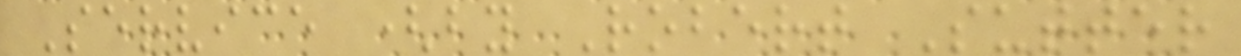Service (by Robert Sutter
